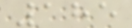185
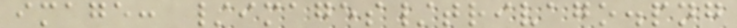image: /images/trivago.png
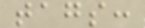tags:
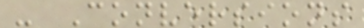- Conversions
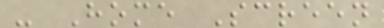- Home Screen
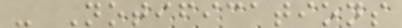- Notifications
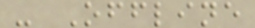- Offline
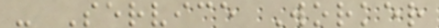- Service Worker
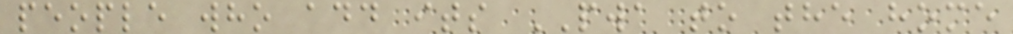people who add its PWA to the home
